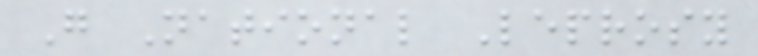G National Leprosy
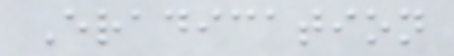Eradication
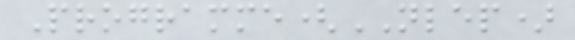Programme(NLEP)
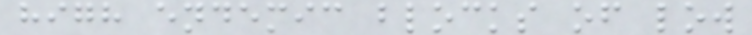high endemic blocks of low
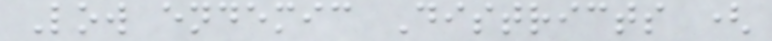Low endemic Districts (
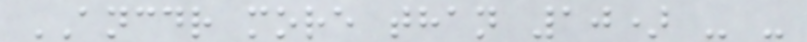ANCDR more than 10) - -
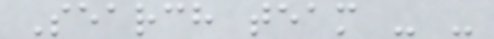Search team - -
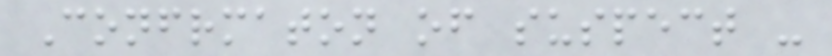Confrmaton of suspect -
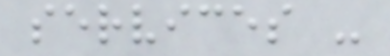services -
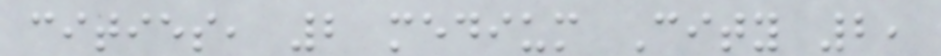cities, 2 medium City 2,
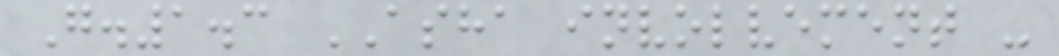G.1.3 ASHA involvement -
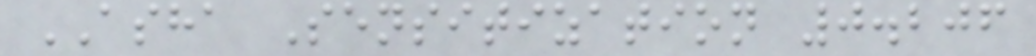ASHA Sensitization 0.206
